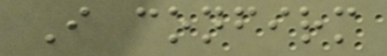I confirm
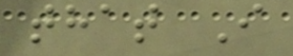that I
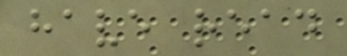have read
